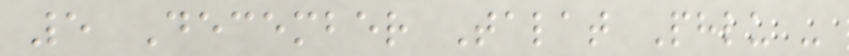5 December Talat Phlu -
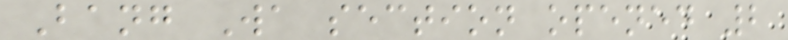Bang Wa section opened 2
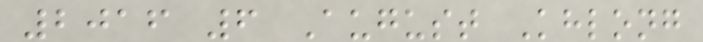2016 6 August Khlong
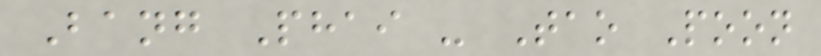Bang Phai - Tao Poon
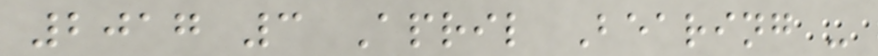2017 3 April Bearing -
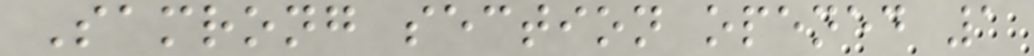Samrong section opened 1
